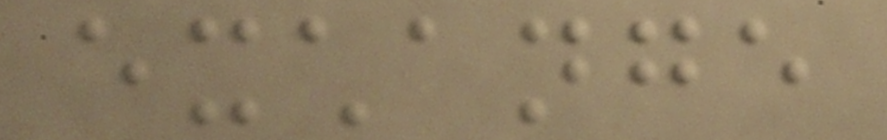exchange
